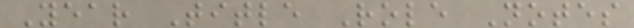Year Title Role Notes
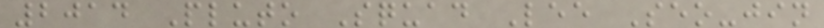2014 Pluto Squad Lee Seo-jin
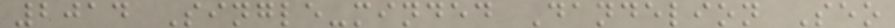2014 Single-minded Dandelion Seo
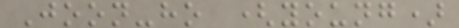Joon-ho (young)
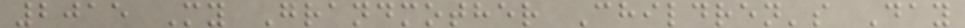2015 My Grandmother Children's Day
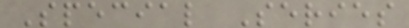Special Series
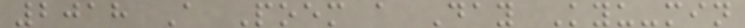2018 A Poem a Day Kyu-min
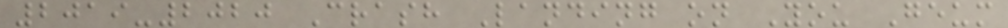2019-2020 Crash Landing on You Geum
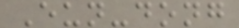Eun-dong
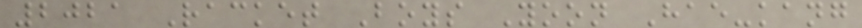2021 Racket Boys Yoon Hae-kang
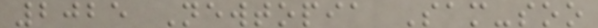2025 Newtopia Sam-soo
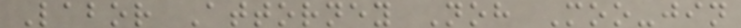Labor Attorney Noh Moo-jin
